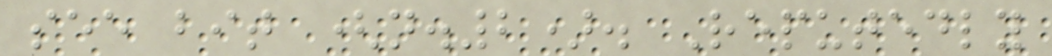see bit (n.2). Reputedly
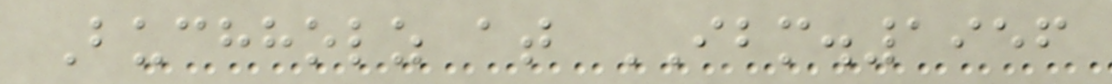Buchholz at IBM.1956
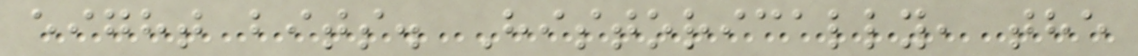eight bits. Historically, the
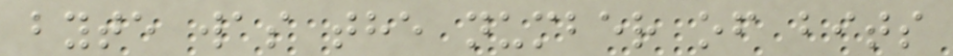byte was the number of bits
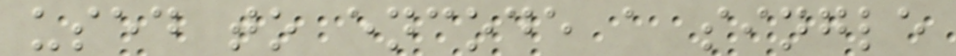used to encode a single
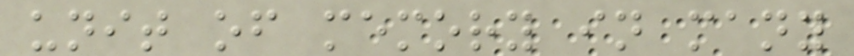unit of memory in many
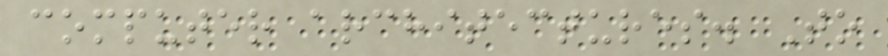computer architectures. To
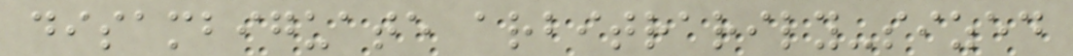disambiguate arbitrarily-sized
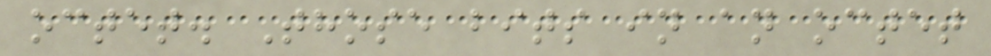octet. Those bits in an octet
